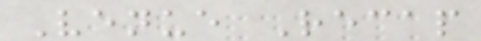Venue Recap
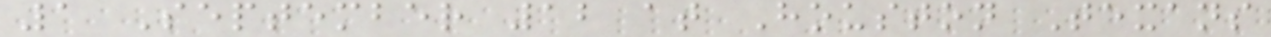1 September 12 at Houston Texans
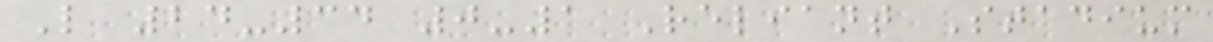L 24-34 0-1 Reliant Stadium
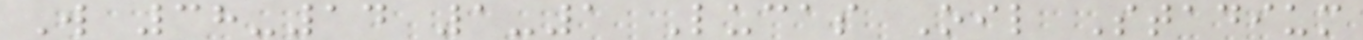W 38-14 1-1 Lucas Oil Stadium
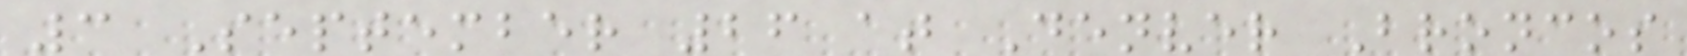3 September 26 at Denver Broncos
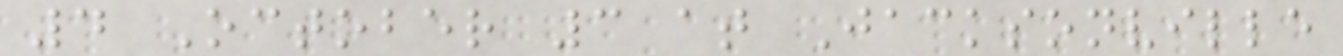4 October 3 at Jacksonville
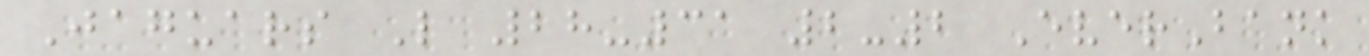Jaguars L 28-31 2-2 EverBank
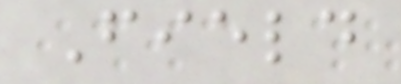Field
